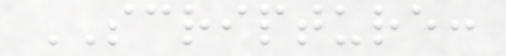SCRIPTURE:
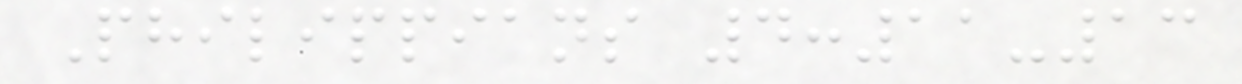Philippians 4:11-13
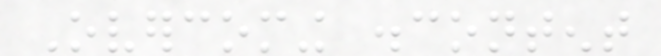Overcoming discontent
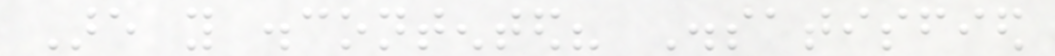Are you discontented? Dissatisfied
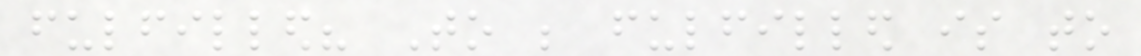fulfilled? To be fulfilled is to
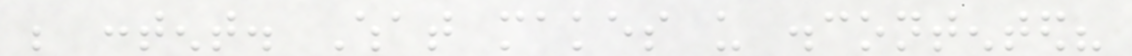be content. What makes us discontented?
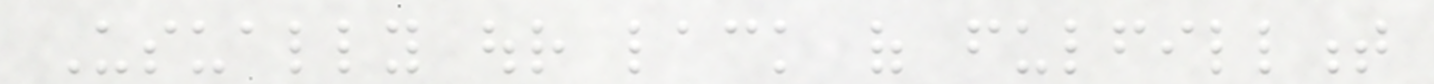Usually our lack of fulfillment
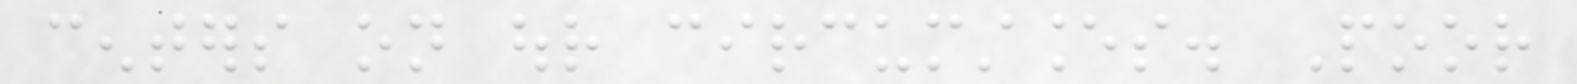centers on our circumstances. Poor
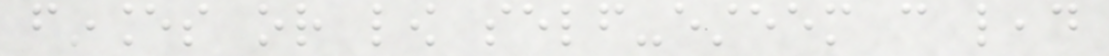finances or low self-esteem can lead
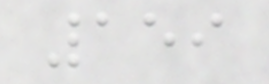159
